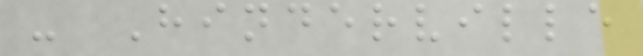- Hinderville
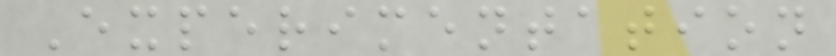Experimentation
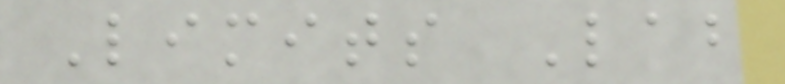Limits Lab
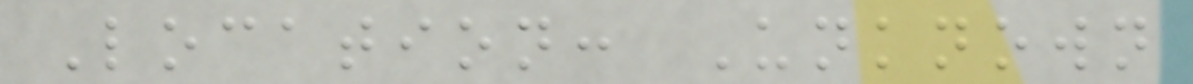Location: Unknown
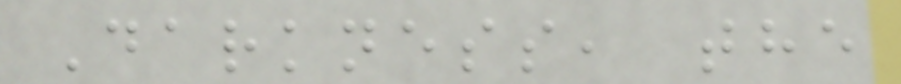Darkness, the
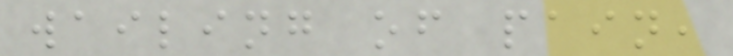wailing of pain,
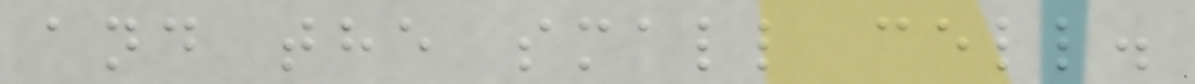and the small cell.
